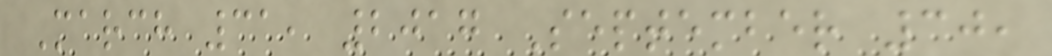March 31, 2017 September 30,
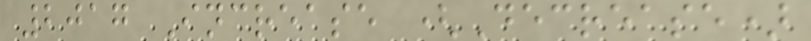2017 Increase (Decrease)
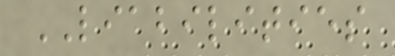LIABILITIES
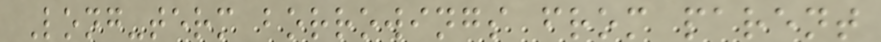Long-term borrowings from parent
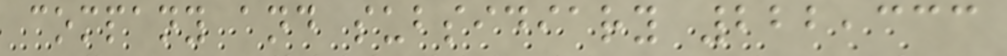company and subsidiary 222,333
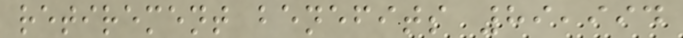retirement benefits 89,994
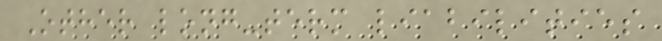Other long-term liabilities
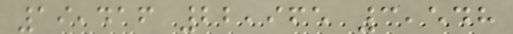19,416 22,965 3,548
